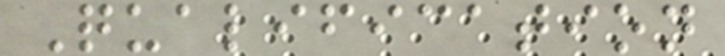Qualification
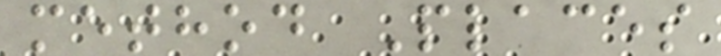method Places
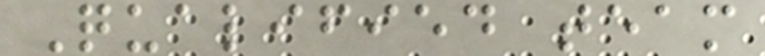Qualified team
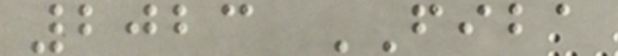2023 FIBA
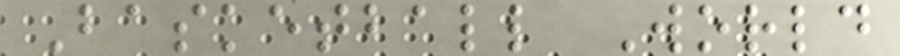Basketball World
